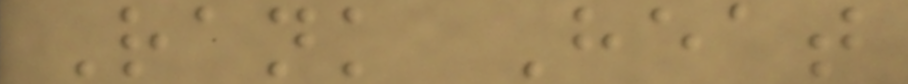Rank Heat
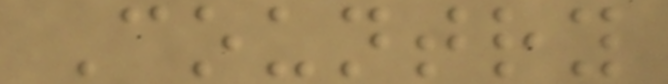Country
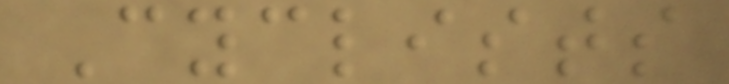Cyclists
